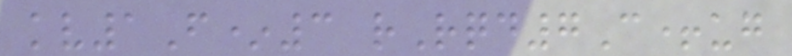kv1F*3 rRqd7C+ug
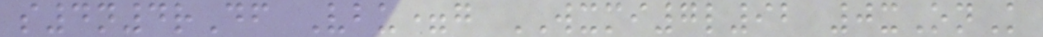s4n4rDf Vbu=g WXMI7l92 0xOnK
